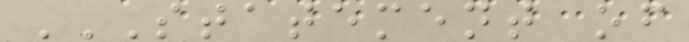STATEMENT OF
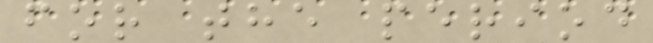for the period
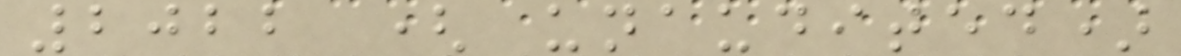2022 ( unaudited)
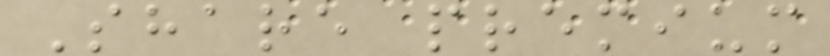Share premium
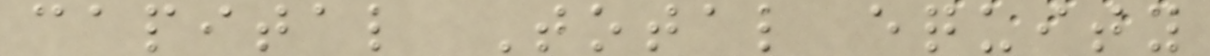capital Total equity
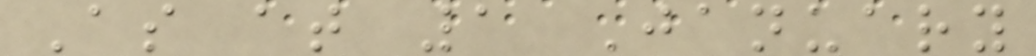As at 1 January
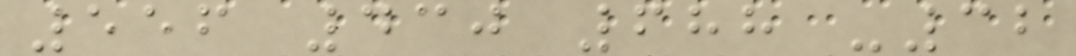556 430 688 -32
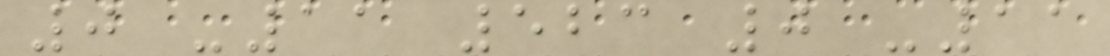0 -11 523 0 -11
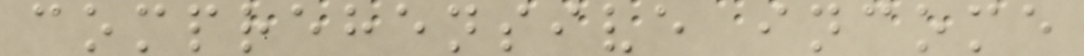comprehensive income
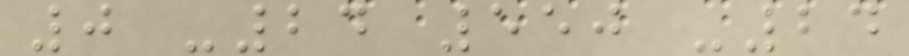0 -24 550 -24
